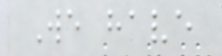We have
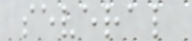several
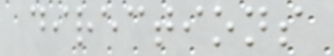directions
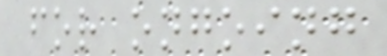for ongoing
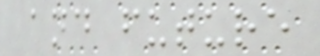and future
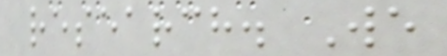research. We
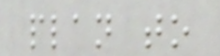plan to
